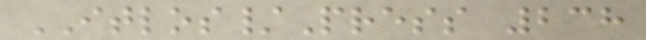ITLOS/Press 238
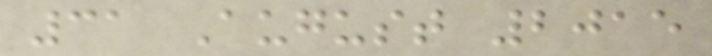31 August 2015
